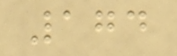174
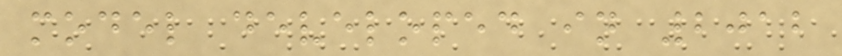model developed in 2012
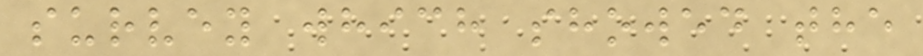survey which showed the
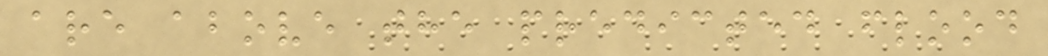are above the predicted flood
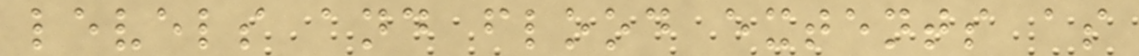levels and flood extents as
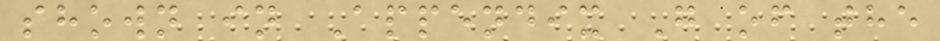shown in Appendix G of the
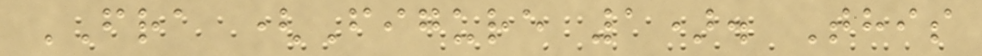FRA (Figure 1). This
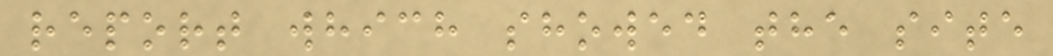report which showed the site
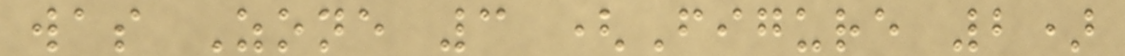was Zone 3 (Figure 2)
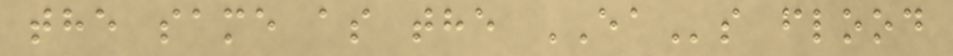the same as the EAs flood
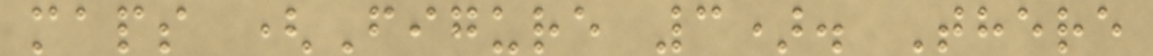maps (Figure 3). There
